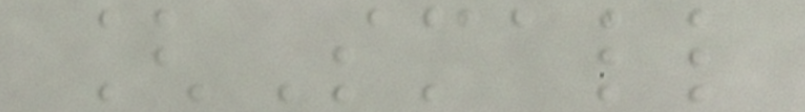[Small
